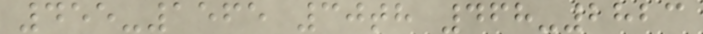455-1565 30th 468-2823
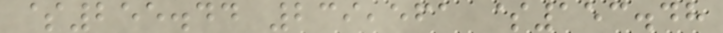$255.44 239,561 $153.48
